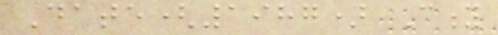Date(1987) City
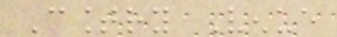Country Venue
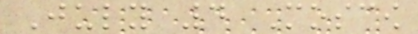July 4 Moscow
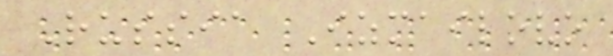Russia Izmailovo
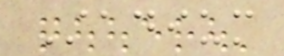Stadium
